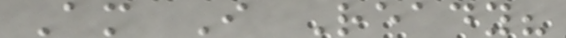Am I Ready?
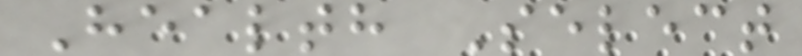Health Select
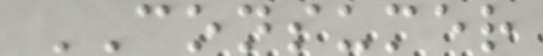CONSUMER
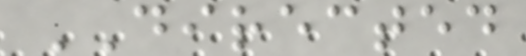DIRECTED
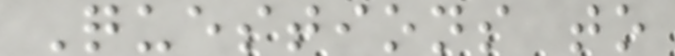Questions to
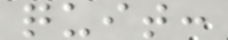quit:
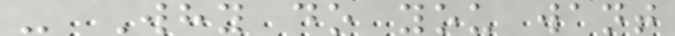- Why do you want
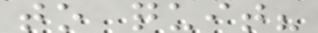to quit?
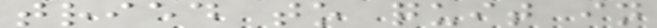tried to quit in
